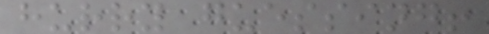hurry guessing!
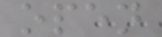open
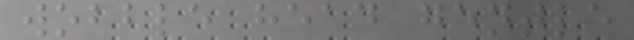wobble head gentle
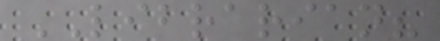LIBRARIAN?
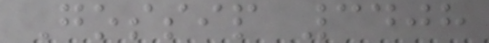Gossip 3408
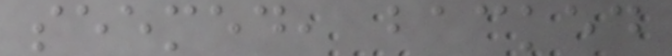seemed, backed
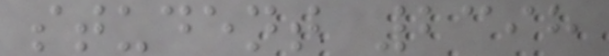student 2398
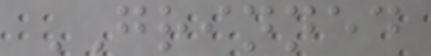GRINNED
